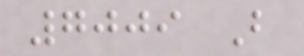7009 B
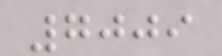7009
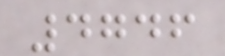4746
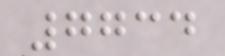7734
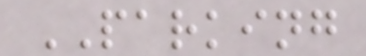PARKING
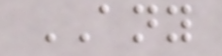ANY
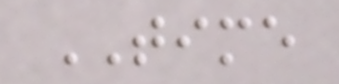TIME
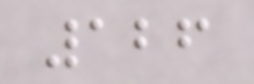126
